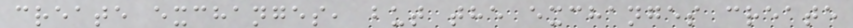create exchanges, but the exchanges create
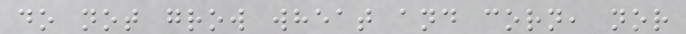do not grow wheat and corn, nor
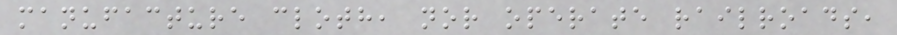manufacture cloth, nor operate railroads,
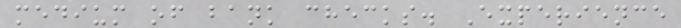medium of bank checks. Experience
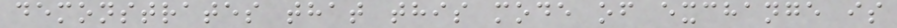demonstrates that this mode of exchange is
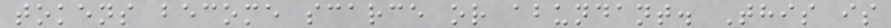tokens become scarce or abundant. This is
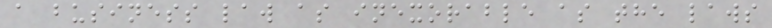a business law as inexorable as the laws
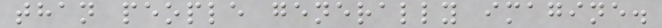than people generally imagine.
